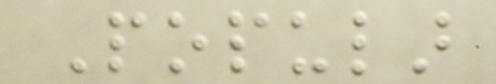Popular
